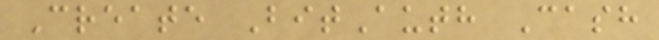Create BitAuth Cash
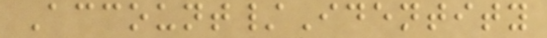Account/Identity
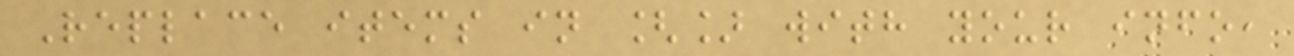Replace items in [] with your info,
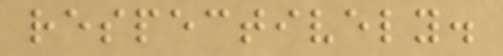respectively.
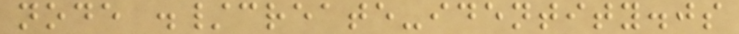node ./create-identity.js
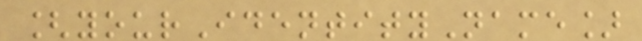[yourIdentityName]
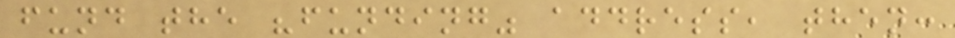fund the "funding" address, then:
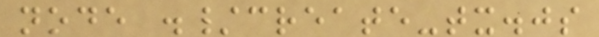node ./create-tx.js
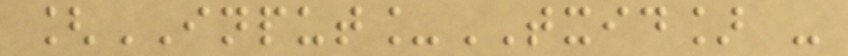[INPUT_TXID] -
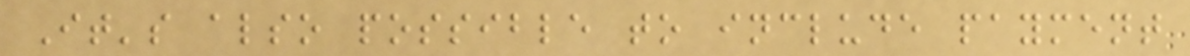It's also possible to include payment
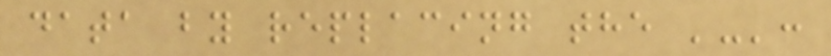data by replacing the '-':
